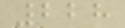228
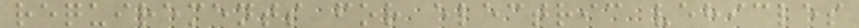requirements for electric vehicles
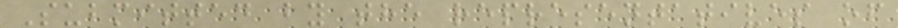Submitted by the representatives of
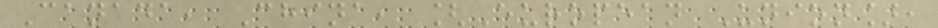Canada, China, [European Union],
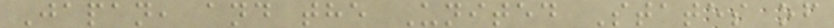Japan, and the United States of
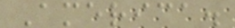America.
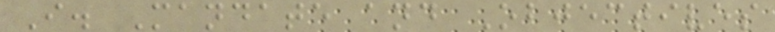I. Mandate and Objectives
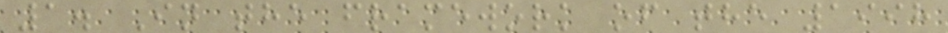1. In the framework of the 1998
